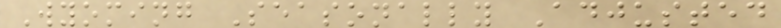Wyoming Seasonally Adjusted
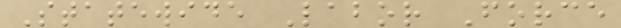Statewide Labor Force
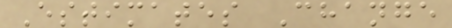Estimates Change
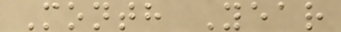Month Year
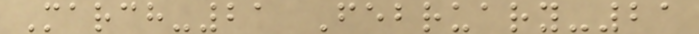March-21 February-21
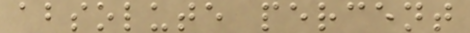absolute percent
